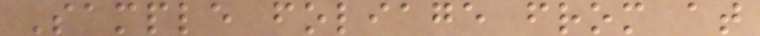Sample foliage from at
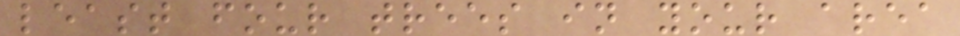least four trees in your area
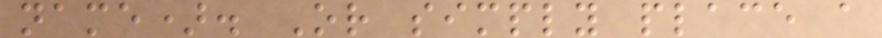name). Or simply place a
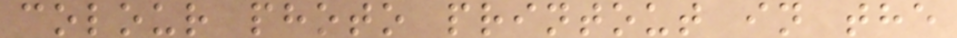colour photo printout in the
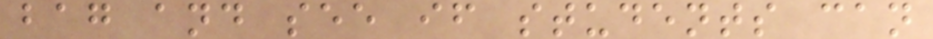bag and see if students can
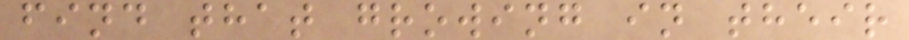find that growing in their
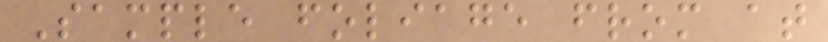Sample foliage from at
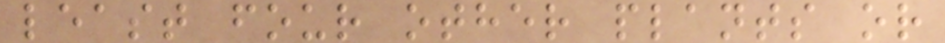least four other plants or
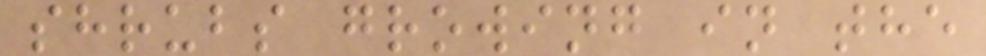shrubs growing in the
